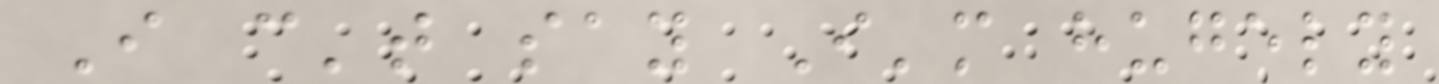I can't say I'm hugely
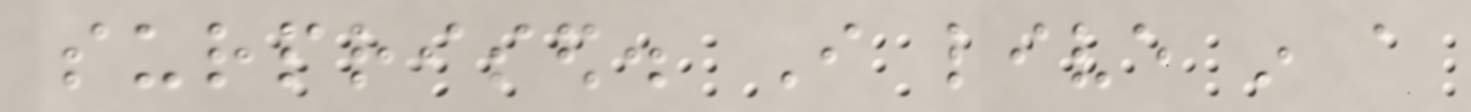surprised. I live in a
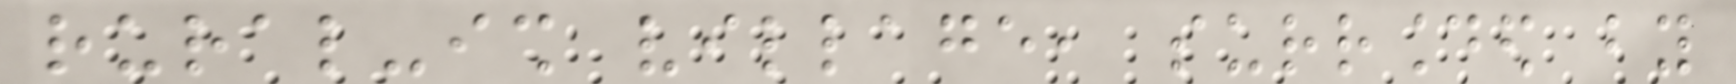rural-ish village, surrounded by
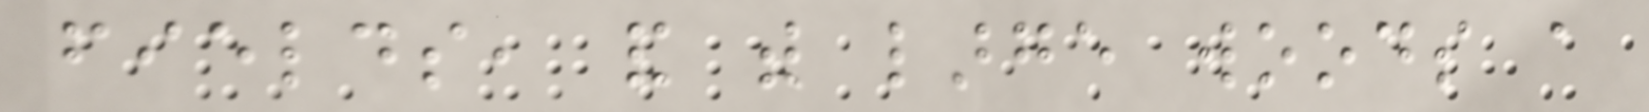fields, and with large woods a
